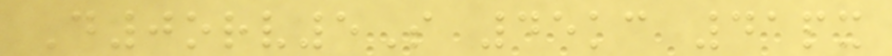D0orv5S 45kc 41px
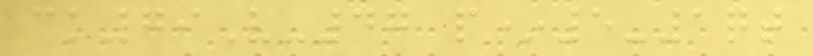ck79V-47 p*5-1qt
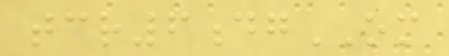tcr6dgOM
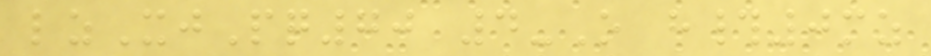lzXjPq70 4-O h#0mz
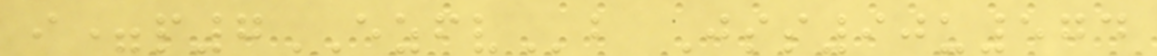i=p7EZFVb Jss90u574
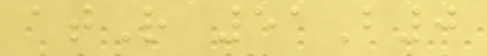atR 51B0
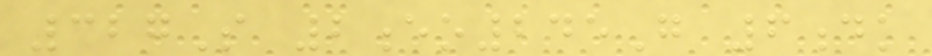327S 2eo245G 6dk
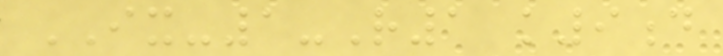IX-1-R1 k9d
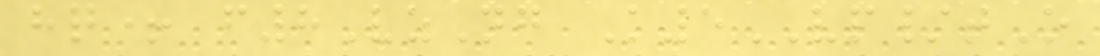hq+ f8VzNg K5VP/tO
